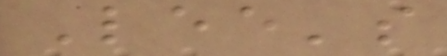Lee's
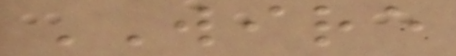WIRE
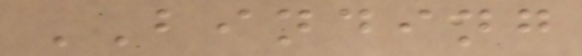BINDING
